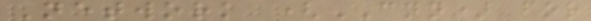Network (CNN) for
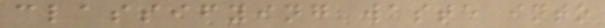classifying waste into
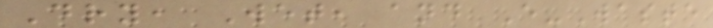Dry, Wet, and E-Waste
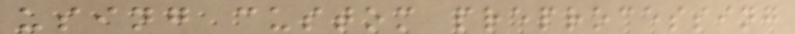using custom preprocessing
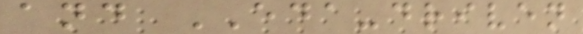and EDA-driven
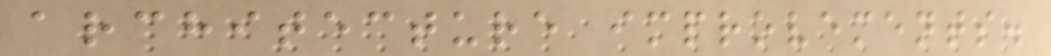architecture improvements.
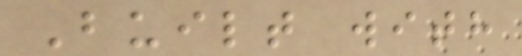Built with
